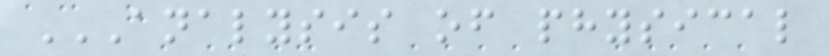ANALYSIS OF PHYSICAL
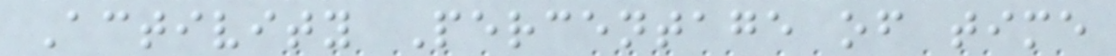Activity Percentage of time
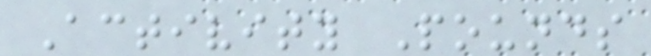Activity Pounds
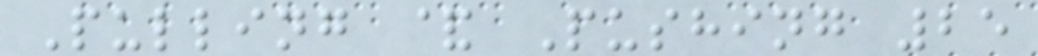Pulling & Pushing 25
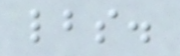lbs.
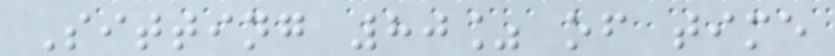Sitting 80% of time
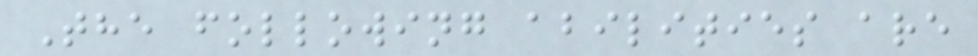The following abilities are
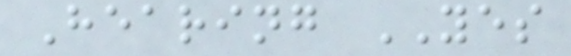Hearing YES
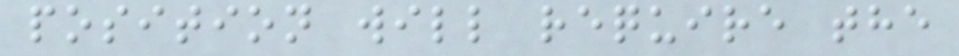position will require the
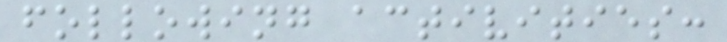following activities:
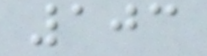103
